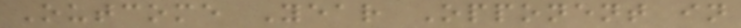Outcome Year Opponent in
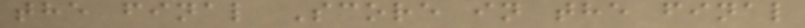the final Score in the final
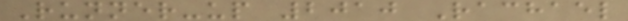Runner-up 2010 Rachael
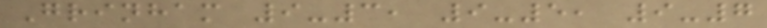Grinham 9-3, 9-5, 9-7
